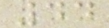44
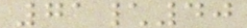71\40
